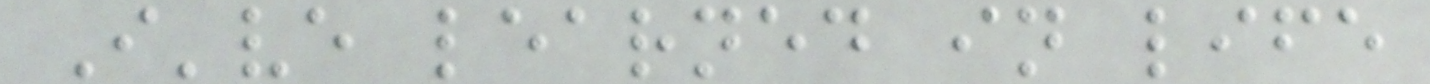I've learned in life
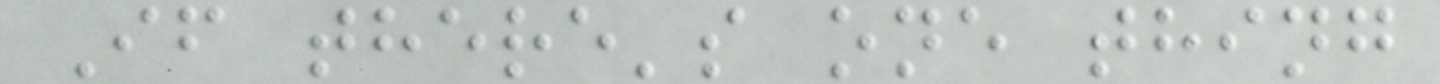If there's one thing
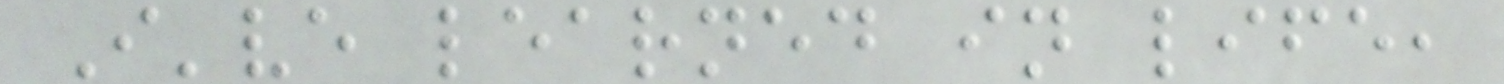I've learned in life,
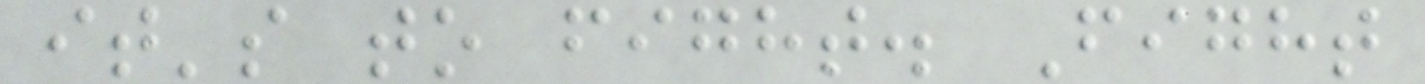it's to fight. Fight
